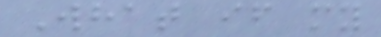What if my
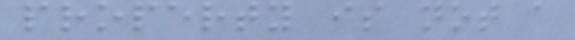property is not a
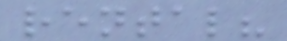rental?
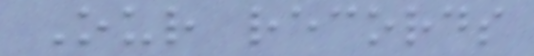Our records
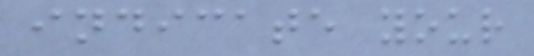indicate your
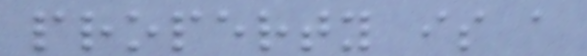property is a
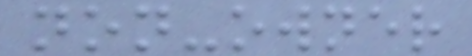non-owner
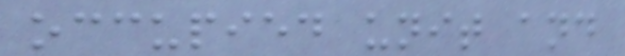occupied unit and
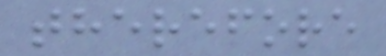therefore
